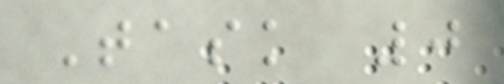Task 0
